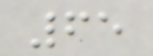65
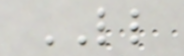LL
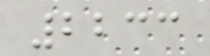2233
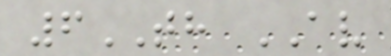6TH AV
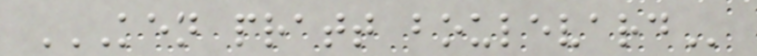KEN PRATT BOULEVARD
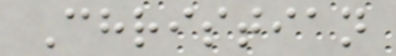Christian
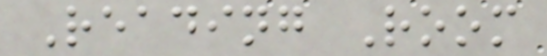Reading Room
